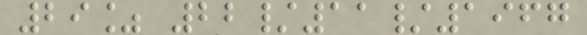29% 22/11/1967
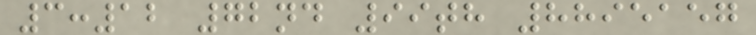3:12 72nd 99th 8895157
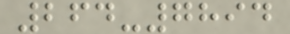264-7894
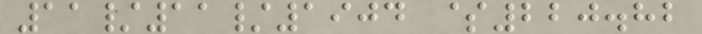11/11/1904 $220.82
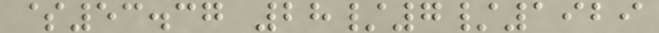$53.37 28/7/1929
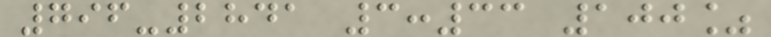796-2841 3:33 100%
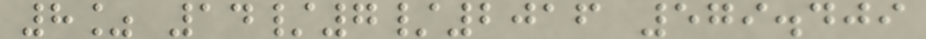8% 14/7/2016 579.409
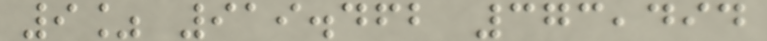9% 919.462 373,494
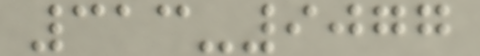313-9077
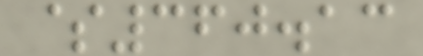$360.13
